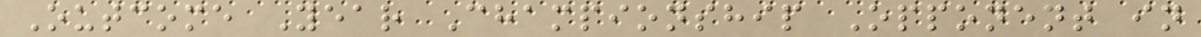Outcome Year Championship Opponent in
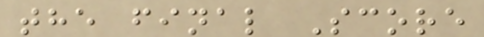the final Score
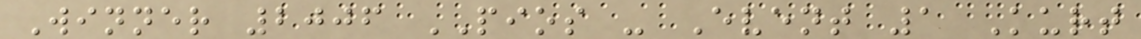Winner 2006 PIOS - Event 1 Kurt
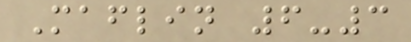Maflin 6-3
